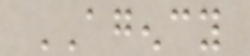AGENCY
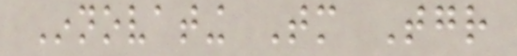Innovating Tomorrow Together
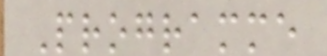Programme
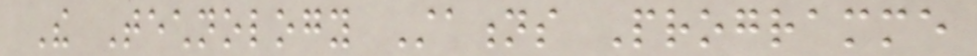The Technology Stations Programme
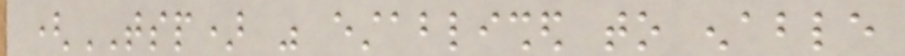(TSP) was established to enable
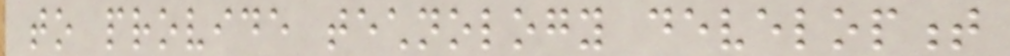to provide technology development
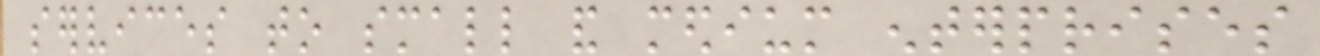services to small and medium enterprises
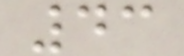43
